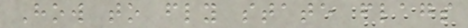How to fly state flags
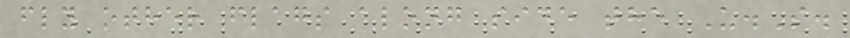fly other flags along side the U.S.
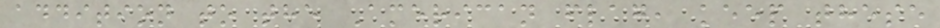addition to the American flag, keep these
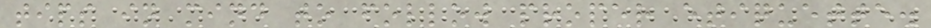tips in mind to follow proper etiquette.
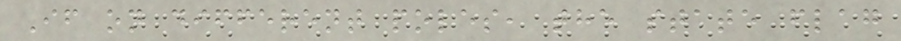If on different poles, the state flag
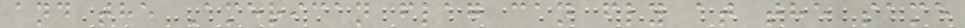and the American flag can fly at the same
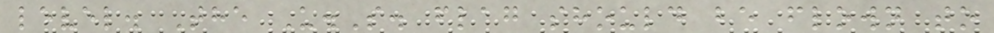level. The U.S. flag should be flown to
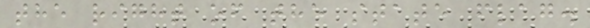the right of the state flag.
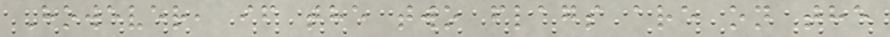However, if the two flags are on the
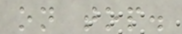on top.
